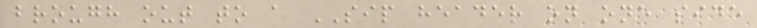brough out to a SIP header on one side
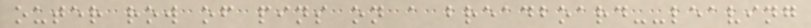outer row of pins on a breadboard--leaving
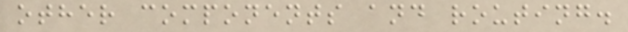other components and routing.
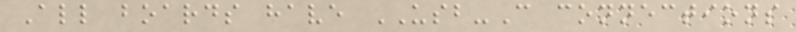All boards have USB-C connections
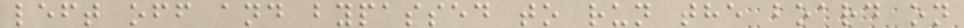left off and bypassed to run the board on
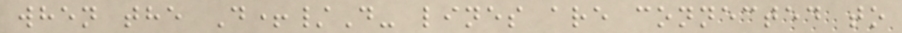when the D+/D- lines are connected to
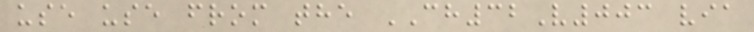use use from the CH32V003 via
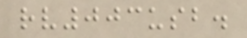rv003usb.
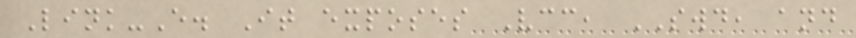Link-E. It exposes Vcc, SWD, and
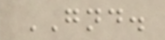GND.
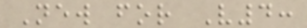New for V4:
